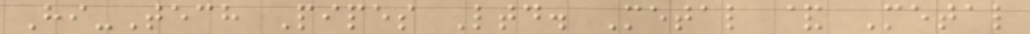Hi-Tech Pipes Ltd. Metal & Metal
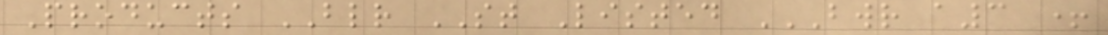Products BLR ST Listed BWR A3 +
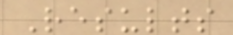Results
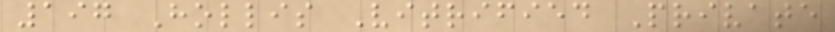197 Hollis Vitrified Private
